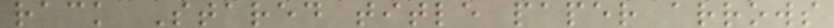rack Stared title paper arrows
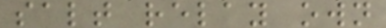salt relay own
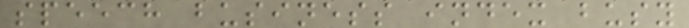speech business index busy
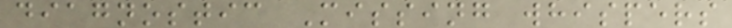diagnostic Missing whispers
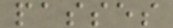passes
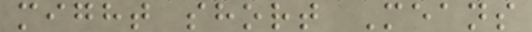might short Means
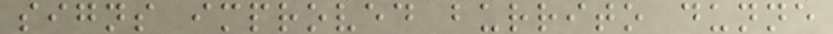signs improved burrito dunne
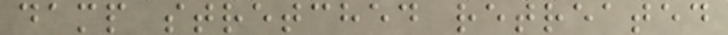damp stretched retreated
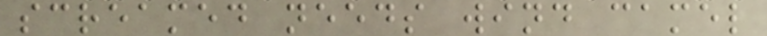screamed needs wind camel
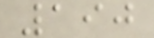190
